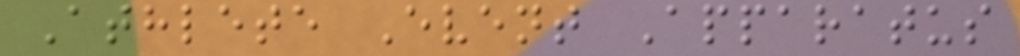Athlete Event Apparatus
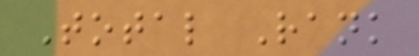Total Rank
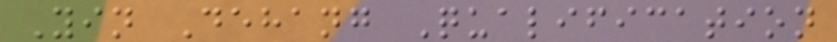Yin Dehang Qualification
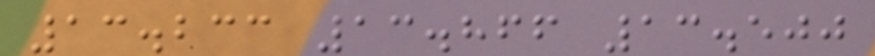13.233 13.866 13.500
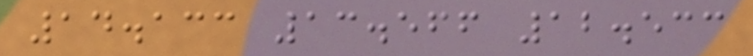14.133 13.566 12.533
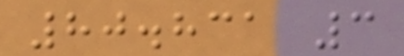80.831 3
